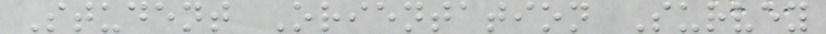Student Orientation Survey
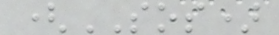(SOS)
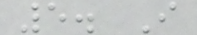5. I
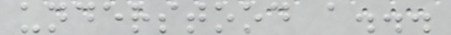understood a...
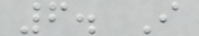6. I
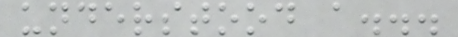understood a...
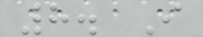8. I
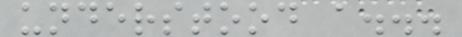understood a...
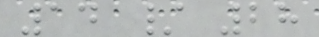14 / 28
